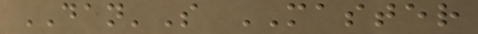DAN'S MASTER
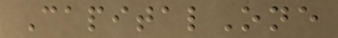CapitalOne
